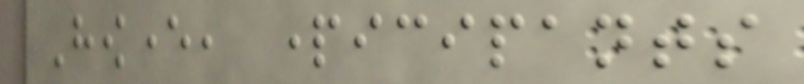However, participants
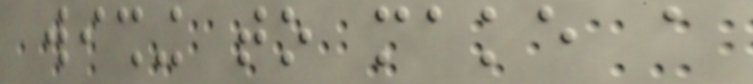wishing to make a
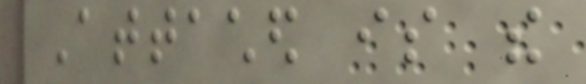Attached is the
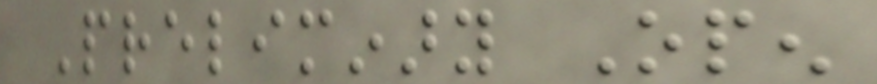Preliminary Open
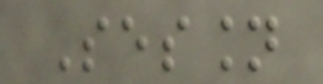Session
